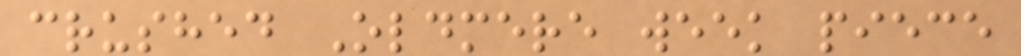crushed Oldmere week piece
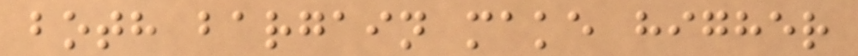both bargain make higher
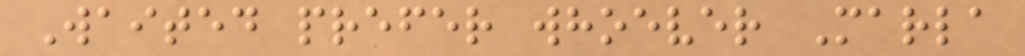Waited prefer whoever Marla
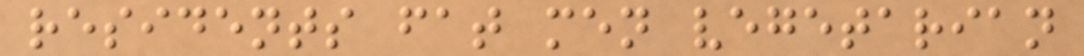residents fat men vegetarian
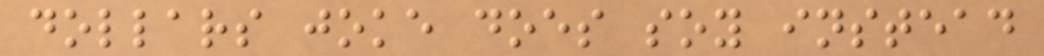dollars joke does soy instead
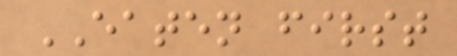EATEN first
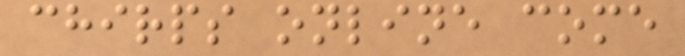chirps online come
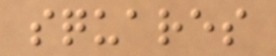squares
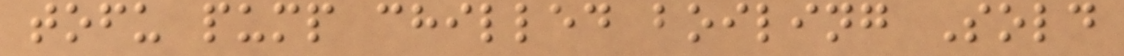tofu pump chilled boiling Sold
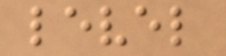level
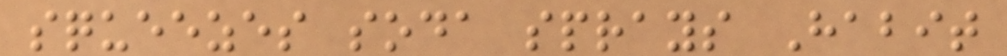squeezes soda sprays Habit
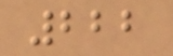222
